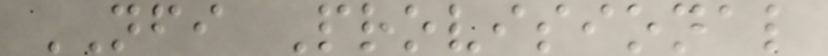NFI Provisional
